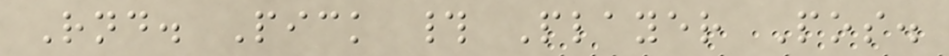Rnd. Pick # Player Pos.
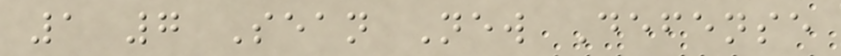1 7 Sean New Defense
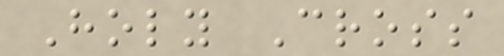Holy Cross
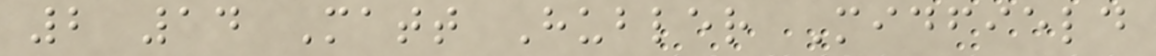2 14 Matt Hubler Midfield
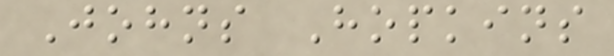Johns Hopkins
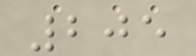205
